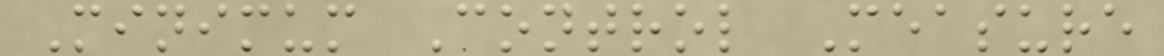Minimum Control Measure
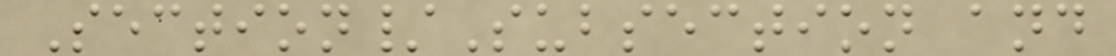Section/Subsection and
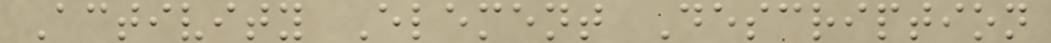Activity Element Description
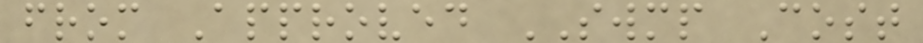from Approved SWMP Cost
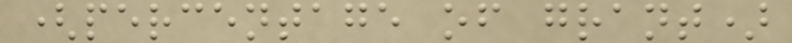(percentage of grant)
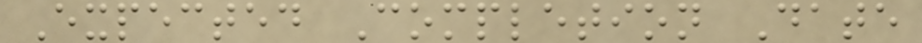Expected Completion Date
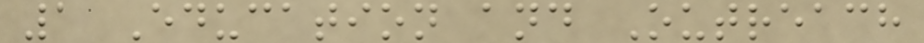1 Education and Outreach
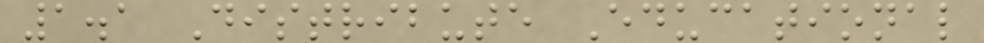1.1 Distribute Educational
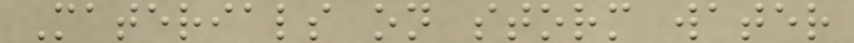Materials on storm water
